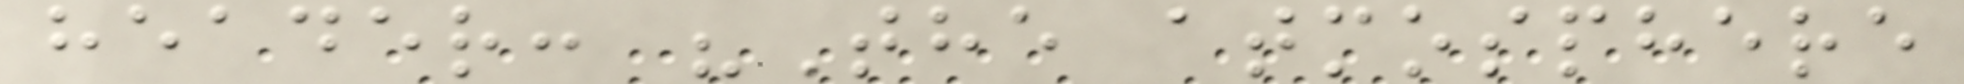header: "The atmosphere
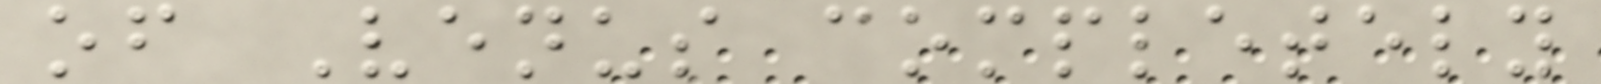of Venus completely
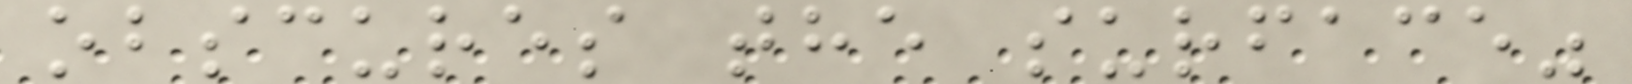obscures the surface"
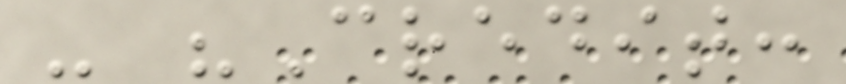- "Credit:
